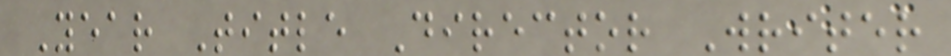Year Title Director Writer
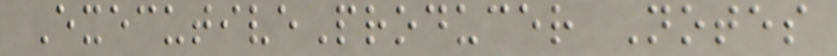ExecutiveProducer Notes
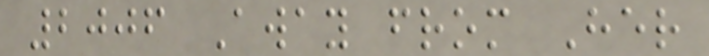2006 Away from Her
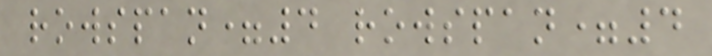rowspan=4 rowspan=4
